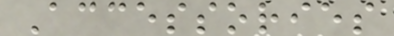Accessories
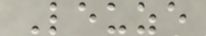Leuze
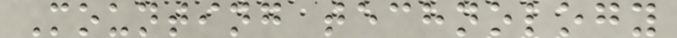Mounting technology
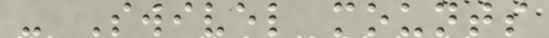- Swivel mounts
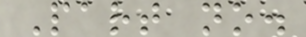Part no.
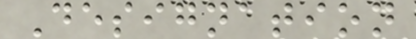Designation
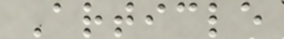Article
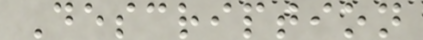Description
